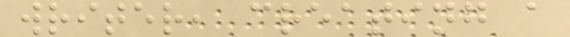writer, creating a
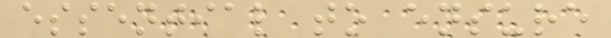essential to ensure
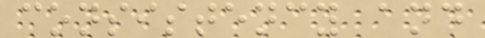consistency and
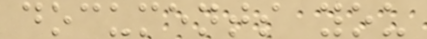documents you
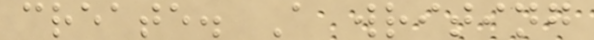create. A writing
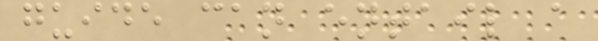guide can entail a
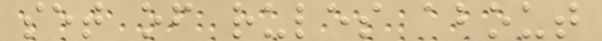set of rules about
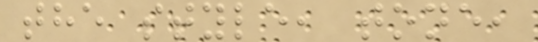the style, tone,
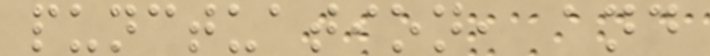punctuation, and
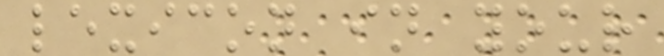lexicon in your
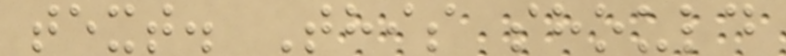text. This should
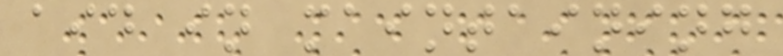aid in maintaining
